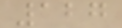127
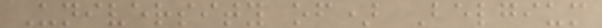University of) Belgium
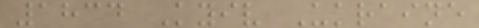1834 Kyiv Ukraine
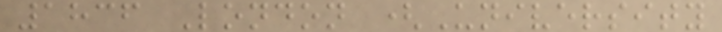1836 London (University
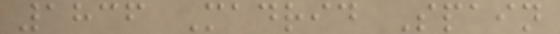1836 Madrid Spain
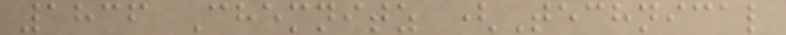1836 Chemnitz (Technical
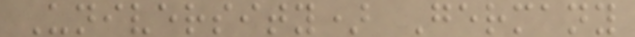University) Germany
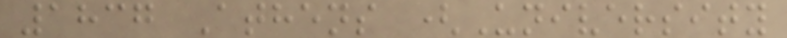1837 Athens (University
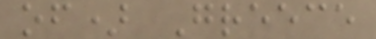of) Greece
